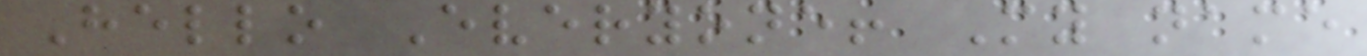Hello Everyone! My name
